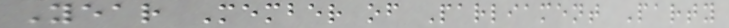Year Member of Parliament Party
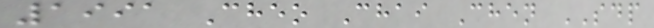1991 Cheo Chai Chen SDP
